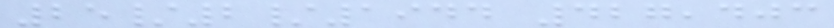25/2/1944 427,403
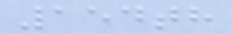154th
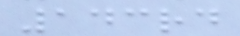143rd
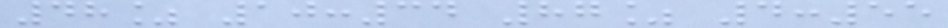48% 10:34 87% 4:55
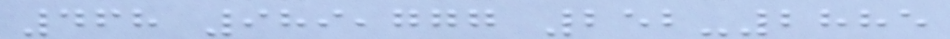468 989,777 252-2885
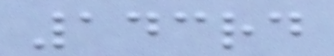143rd
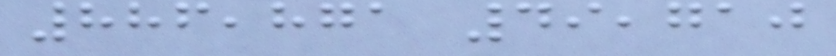886,871 49,710
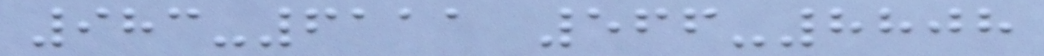983-6111 566-8808
